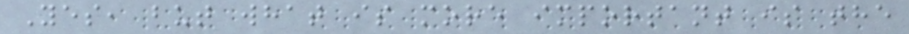Yes, but what is more important is the
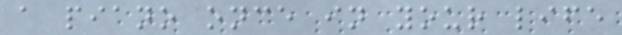a piano once in your life
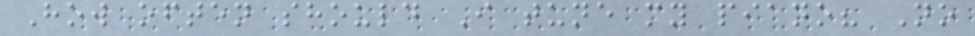How often should I tune my piano? No
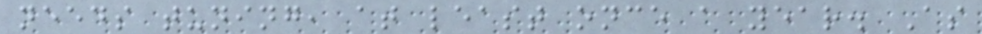needs tuning, at least once a year. As
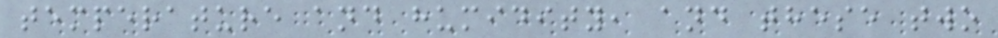temperature and humidity, and these two
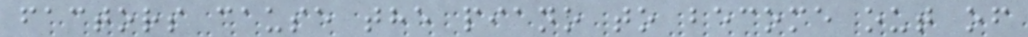factors cause the piano to become out of
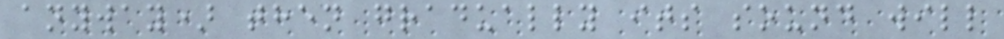anyway) then gradually its sound will
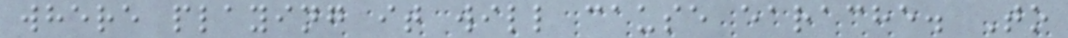where playing it will cause earache. To
